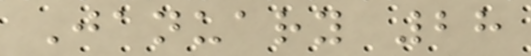January 28
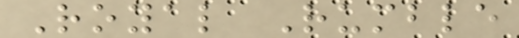Royal Rumble
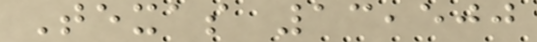Texas 13,500
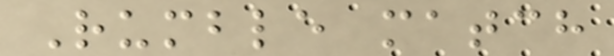Rumble match
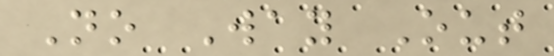No Way Out
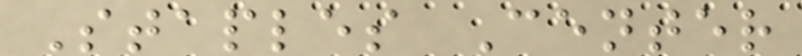Staples Center
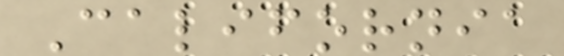California
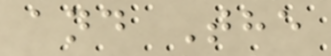and The
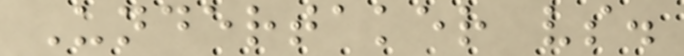Undertaker vs.
